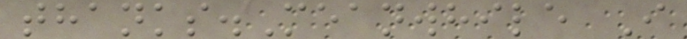thanks.Meanwhile I
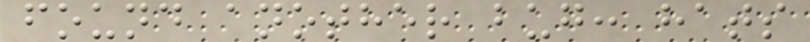found another bug: hats
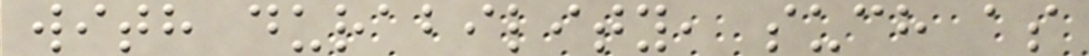with durability, such as
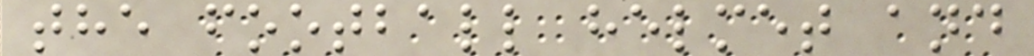the football helmet and
